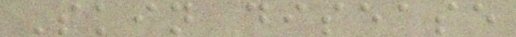Skin disease
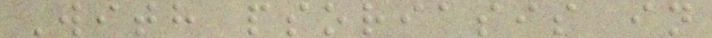With psoriasis in
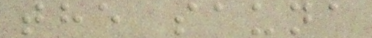the sauna
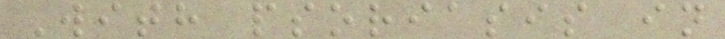With psoriasis in
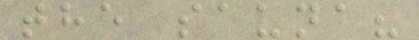the sauna?
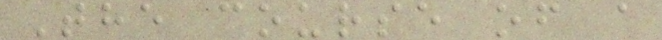The course of a
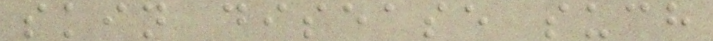skin disease such
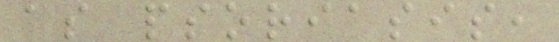as psoriasis,
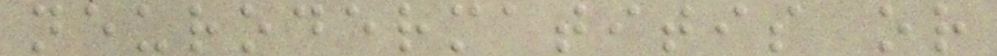neurodermatitis or
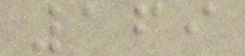169
